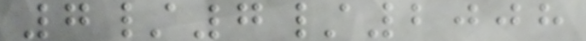7/7/2008
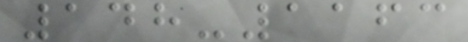148-1163
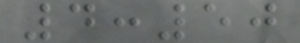4:50
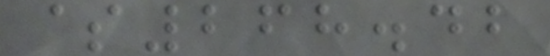$268.42
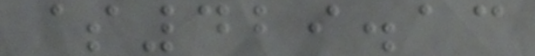$429.13
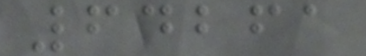64261
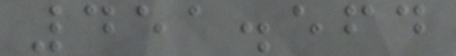451.564
